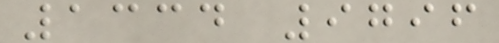1334 9796
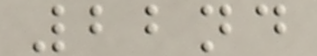22nd
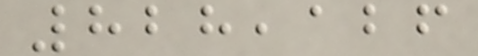828,126
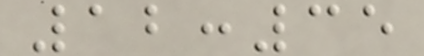12:35
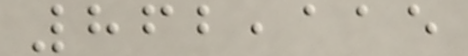862,115
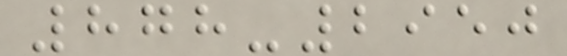878-2950
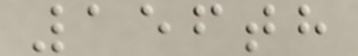156th
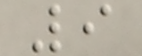9
